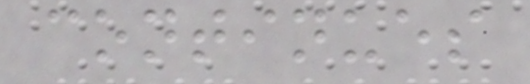continues
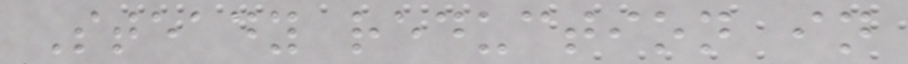Steady reduction in
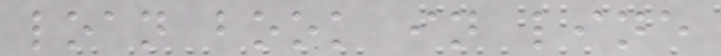loan book in line
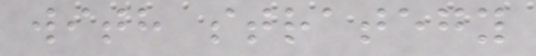with strategy
